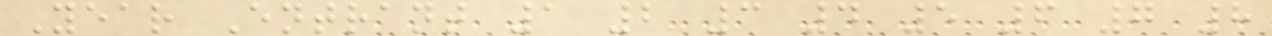Year Entrant 1 2 3 4 5 6 7 8
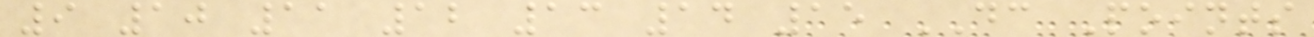9 10 11 12 13 14 15 DC Points
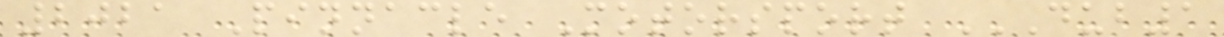2021 Pinnacle Motorsport DUB1
